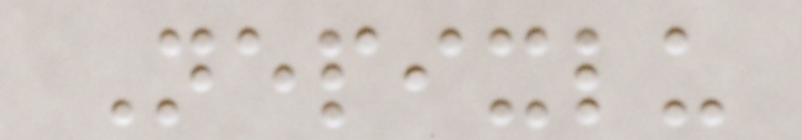Nepixlu
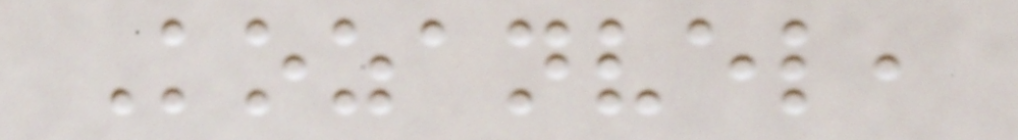Kozanvel,
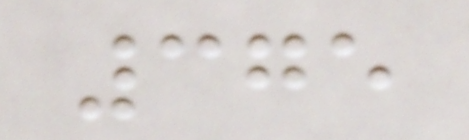375
